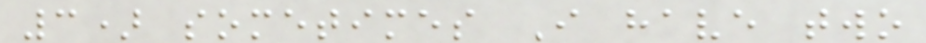3) sometimes I have two
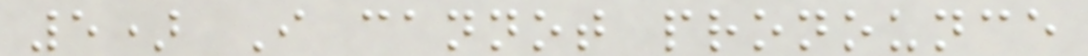5) I cannot pronounce
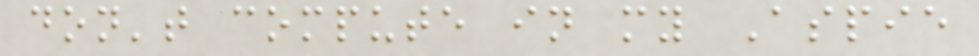don't compute in my Aspie
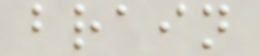brain
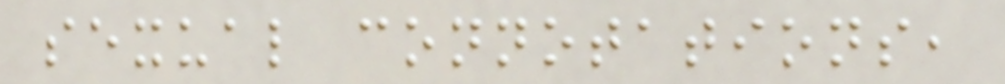sexual connotations,
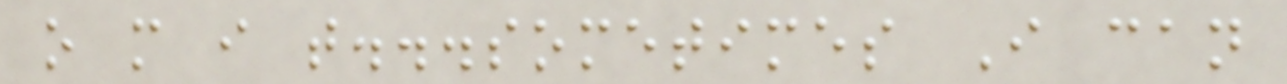o m i t...sometimes I can
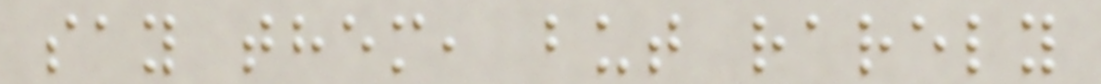say them, but rarely
